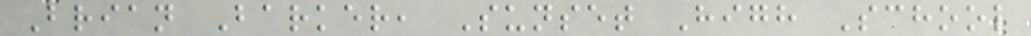Brian Barker, Sunset High School
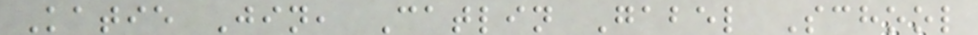Katie Jin, Catlin Gabel School
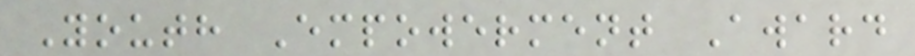Youth Empowerment Award
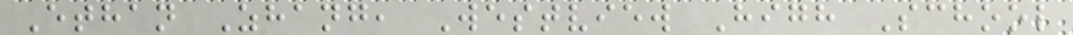Ethan Zhang, Westview High School
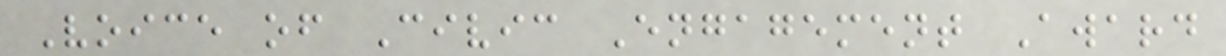Voice of Civic Engagement Award
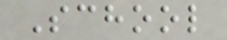School
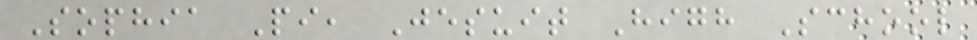Sophia Pi, Jesuit High School
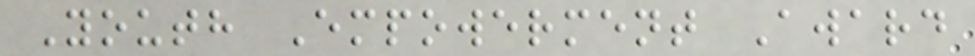Youth Empowerment Award
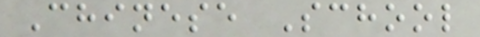Chinese School
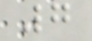7
